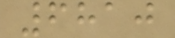6810
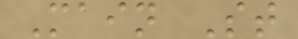Main St
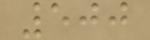500
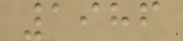1986
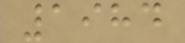1984
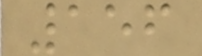156
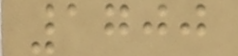1700
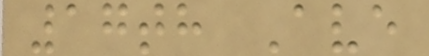17th Ave
